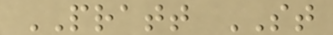PRATT ST
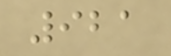921
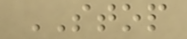STOP
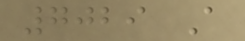7029 A
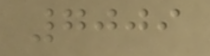7009
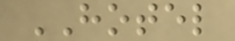HOTEL
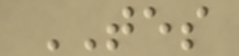TES
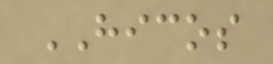HICOS
